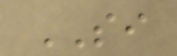SI
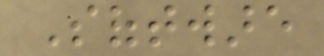Software
